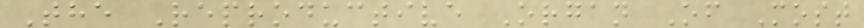The Reproductive Organ Of Most
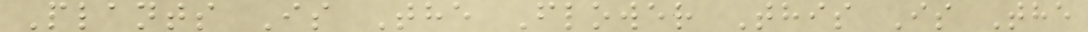Plants Is The Flower This Is The
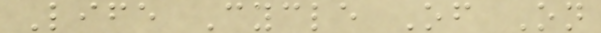Life Cycle Of On
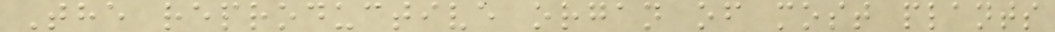The reproductive organ of most plants
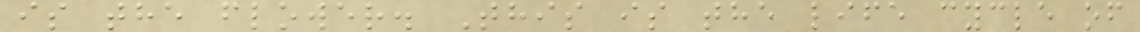is the flower. This is the life cycle of
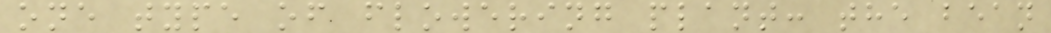one type of flowering plant: the bean
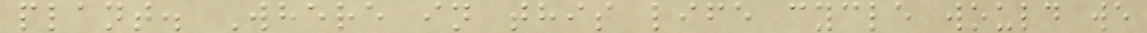plant. Where in this life cycle would we
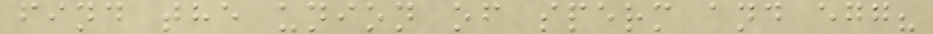find the union of sperm and egg?
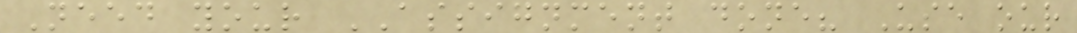Need your ASSIGNMENT done? Use our
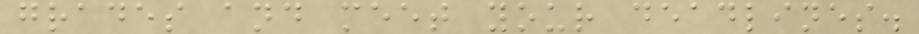grades and meet your deadlines.
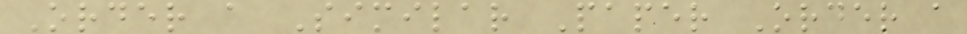Order a Similar Paper Order a
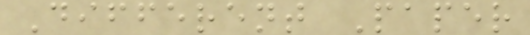Different Paper
